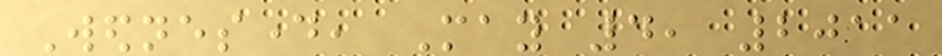Wednesday, May 4, 2011
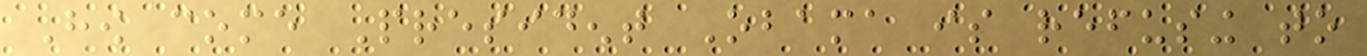How come President Obama is refusing to
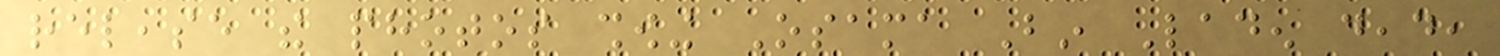release the photos showing Osama Bin Laden dead,
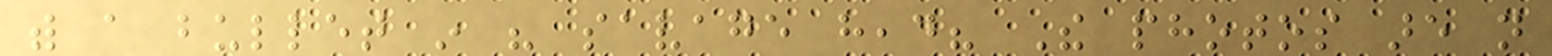with a bullet in his savage head? The photos are not
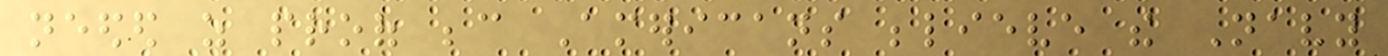needed as proof because Americans believe the Navy
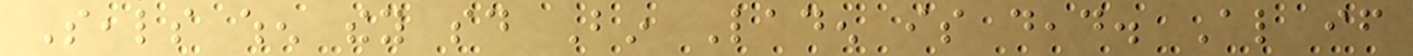Seals when they said Bin Laden is dead. Also if
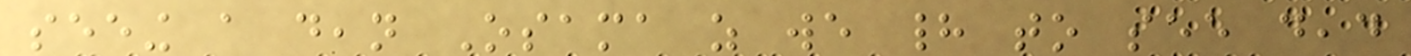seeing a dean Osama as we had to see dead
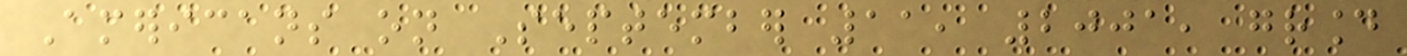Americans on September 11, 2001, ground
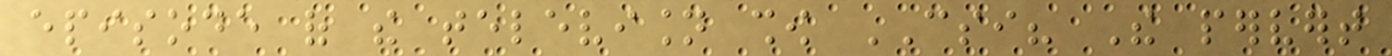episode of the television show CSI? The pervert
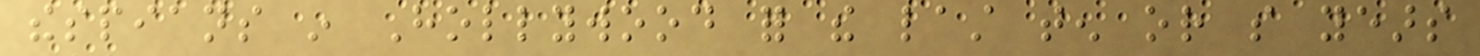thespians in Hollywood for the last ten or so years
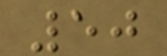50
